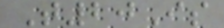T20Is
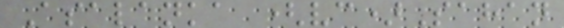Asalanka (vc)Sahan
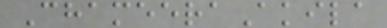ChameeraAkila
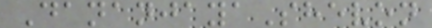DananjayaShevon
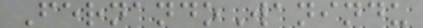FernandoWanindu
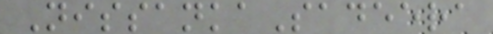NissankaSadeera
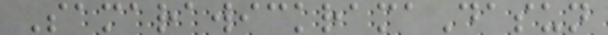SamarawickramaDasun
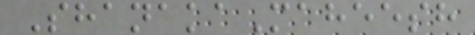ShanakaMaheesh
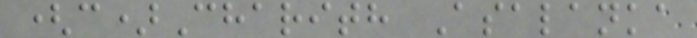(c)Charith Asalanka
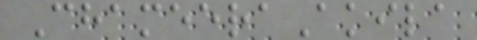ChameeraAkila
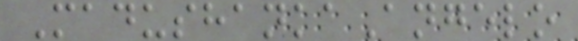MadushankaAngelo
